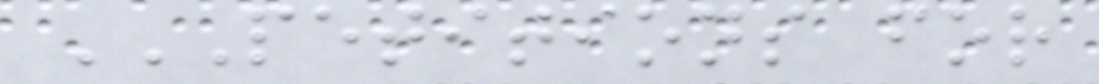PETITIONS FOR
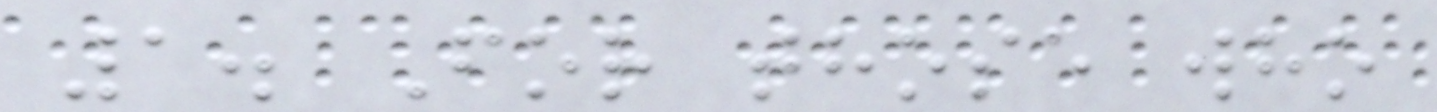1. For those who
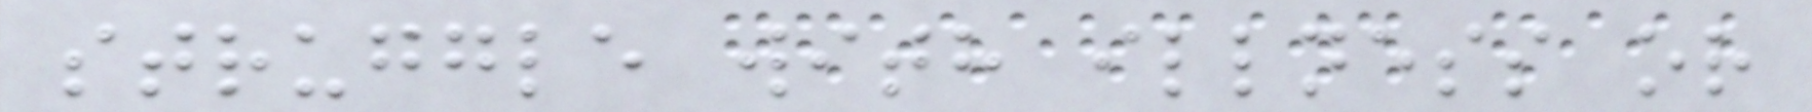struggle with illness or
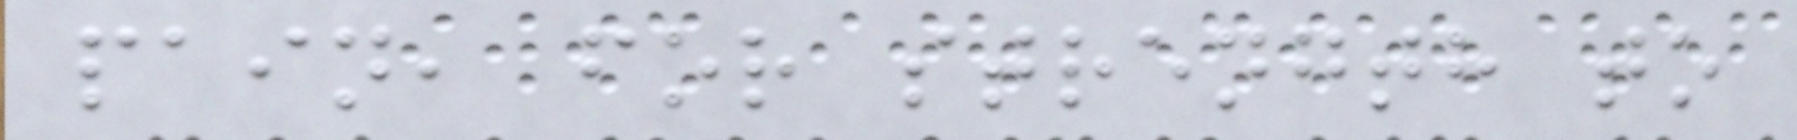pain, for strength to
